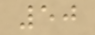50
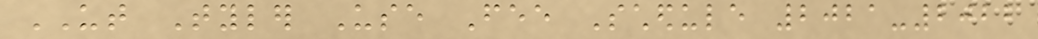UT Tyler Use Fee Schedule 2021-2022
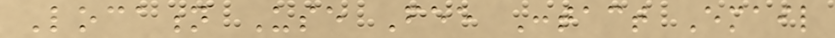Location Use Fee Contact Email
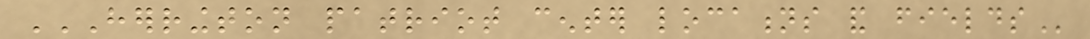HERRINGTON PATRIOT CENTER LOCATIONS AND FIELDS
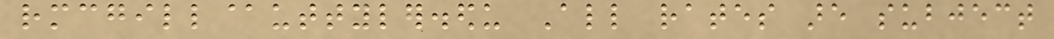rmcgill@uttyler.edu All rates are subject
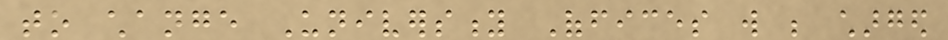to change University Offices will be charged
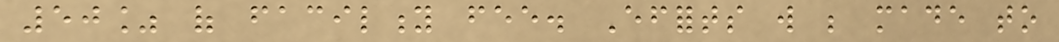50% of facility fee. Efforts will be made to
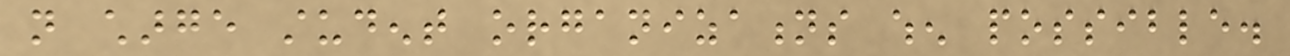not charge student organizations when possible.
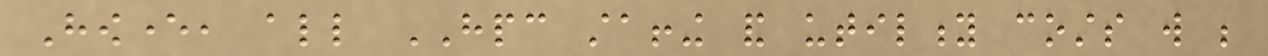However, all HPC staffing and utility costs will be
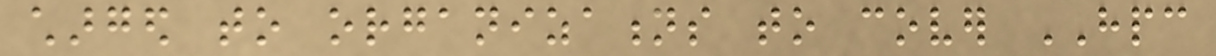charged to organizations to cover HPC
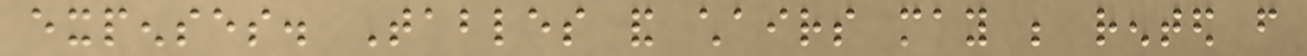expenses. Tables and chairs may be rented from
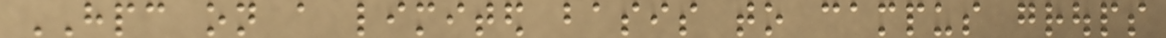HPC on a limited basis to campus groups
